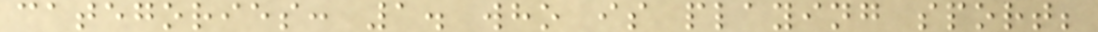categories: 1. who is playing sport;
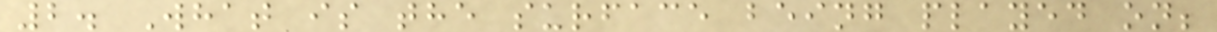2. What is the surface being played on;
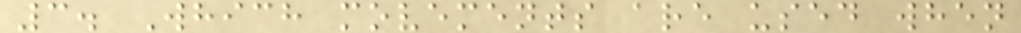3. Which movements are used when
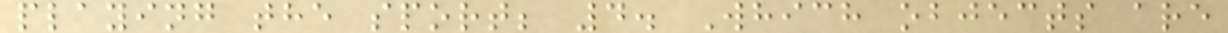playing the sport; 4. Which objects are
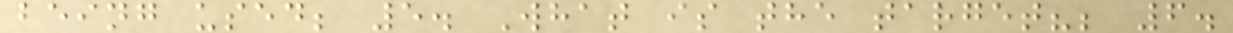being used; 5. What is the target?; 6.
